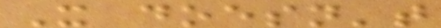It doesn't
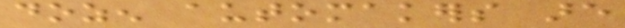dozen automakers are
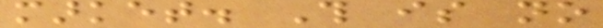market. This is no
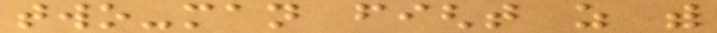two-man fight as with
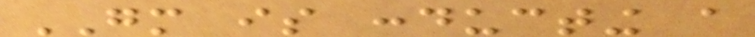GM is conducting a
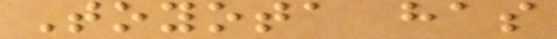Toyota has
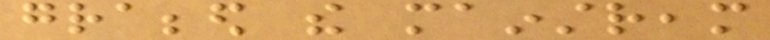grabbed the mainstream
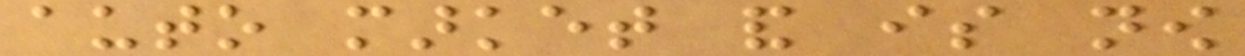auto market and is now
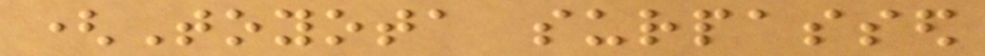(Toyota surpassed
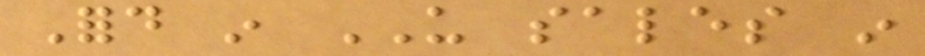Ford in US sales in
